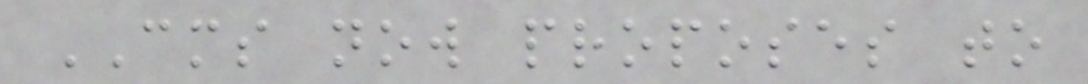CMS now proposes to
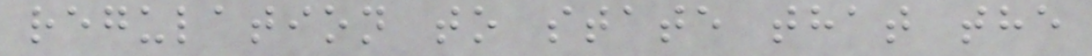regulation to state that the
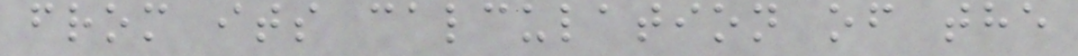from its calculation of the
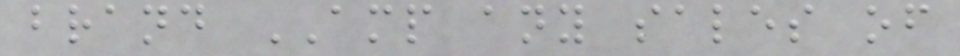brand AMP any sales of
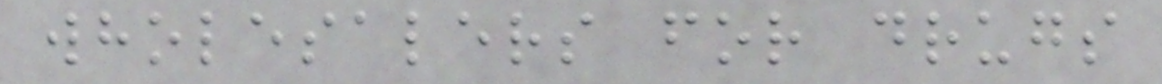wholesalers for drugs
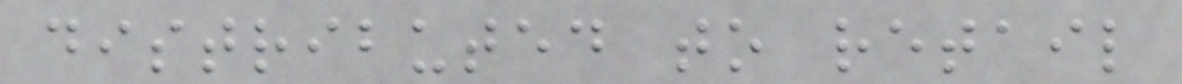distributed to retail
